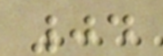04
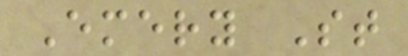Emery St
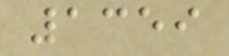1359
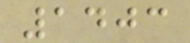1403
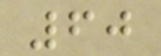60
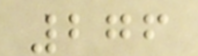276
